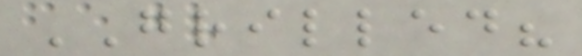GRILLED?
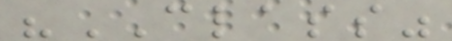"CLASS"
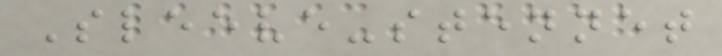Sleeve-stennet
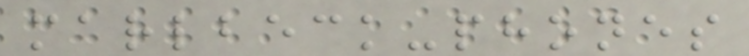marlbeck-phones
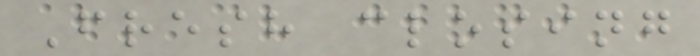Fresh closing
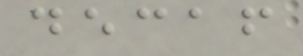decaf
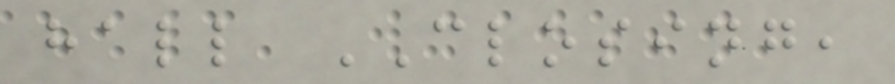hall CLOSING,
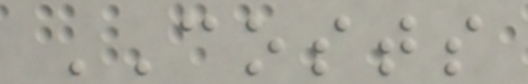COSTS
